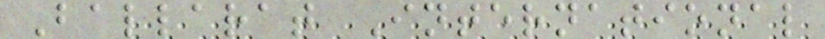Ballarat International
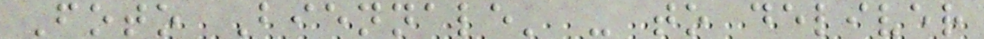Foto Biennale' - to deliver
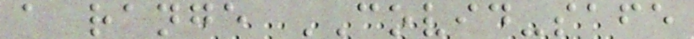a range COVID-safe
